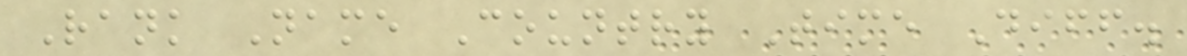Rank Name Country Time Diff.
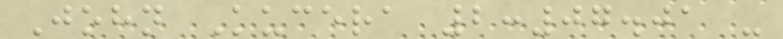John Kucera 2:07.01 -
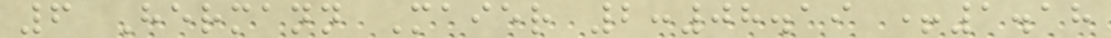6 Hermann Maier 2:08.19 +1.18
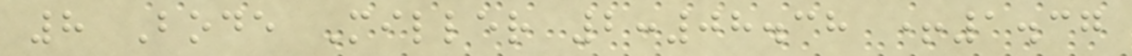8 Bode Miller 2:08.38 +1.37
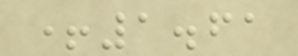+1.61
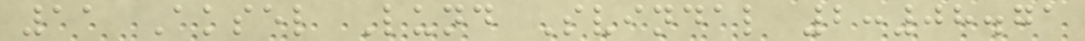11 Aksel Lund Svindal 2:08.71
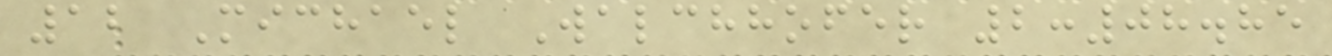12 Michael Walchhofer 2:08.85
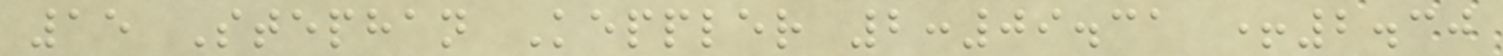15 Stephan Keppler 2:09.31 +2.30
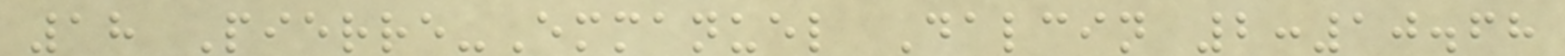18 Pierre-Emmanuel Dalcin 2:10.68
